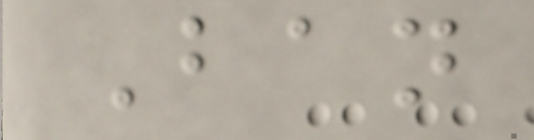Ban
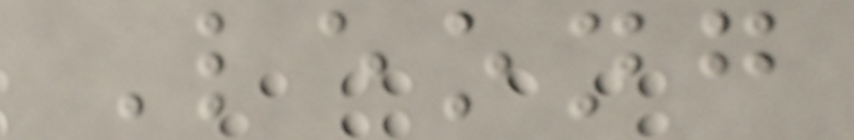Leong
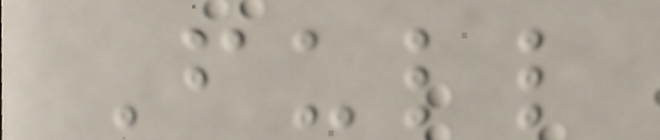Full
